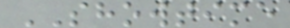SHOWTIME
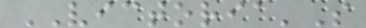VICTORIA'S
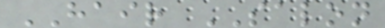HAIR SALON
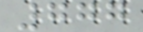777
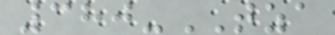380-TZA
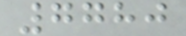7780
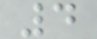4
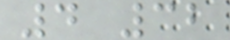4 32
